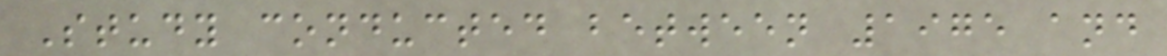Study conducted between 1975 and
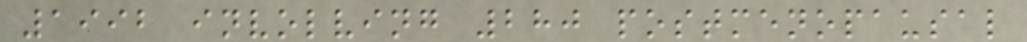1992 involving 280 postmenopausal
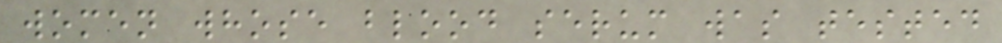women whose blood serum was tested
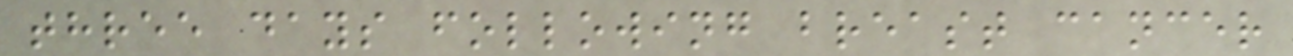three days following breast cancer
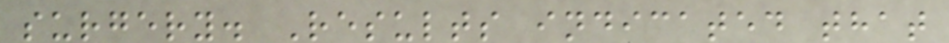surgery. Results indicated that
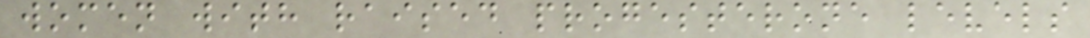women with raised progesterone levels
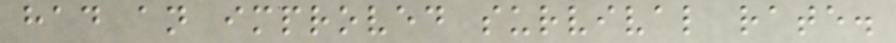had an improved survival rate.
